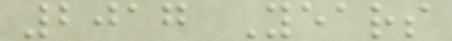2017 Years
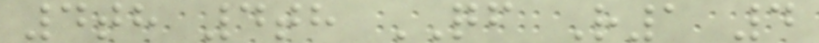4th 4th QF R1 4
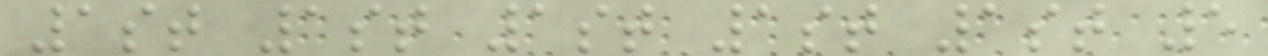1st 1st 1st 1st 1st 5
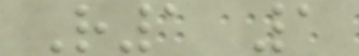R1 1
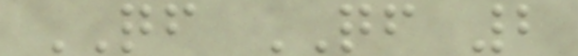QF QF 2
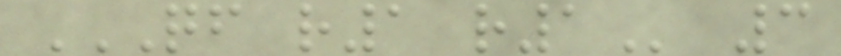QF R1 R1 3
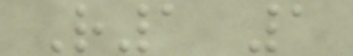R1 1
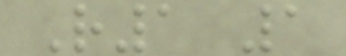R1 1
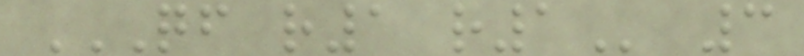QF R1 R1 3
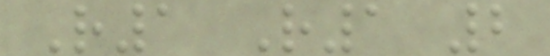R1 R1 2
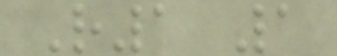R1 1
